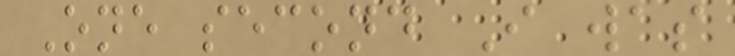One second I was
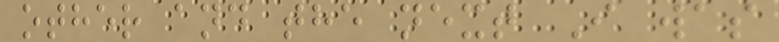other and the next I was
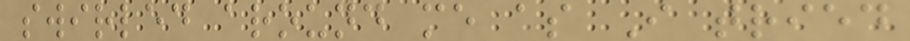swirled around me as I tried
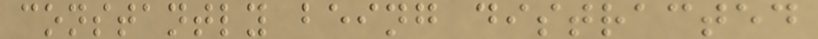constantly being distracted
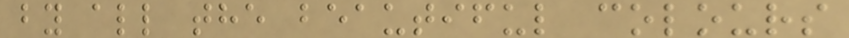by all the beautiful colours
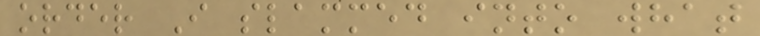order I slammed into what
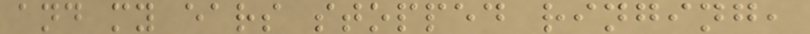and my ears stopped ringing,
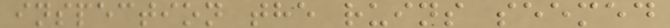inspection the ruins seemed
